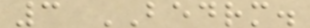3 BEDRM.
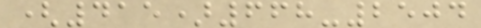(415)668-2504
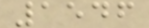1546
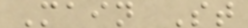Main St
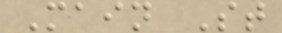Main St
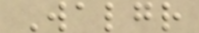Walgr
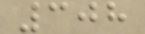308
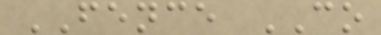FENCE CO
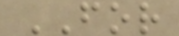FOR
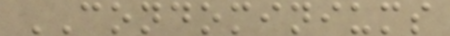CONDOMINIUMS
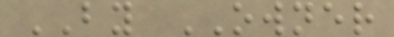BY OWNER
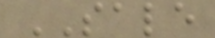SALE
